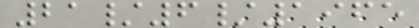21/6/1965
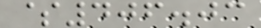$406.03
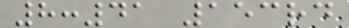8:41 153rd
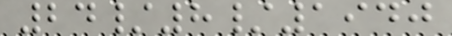24/8/1940
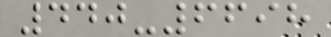440-6698
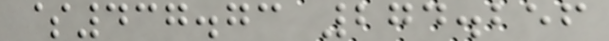$437.73 274.256
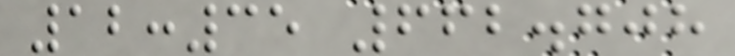12:35 662.708
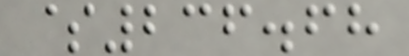$236.68
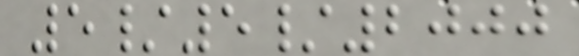5/5/2000
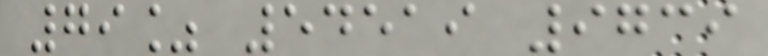79% 54519 9739
